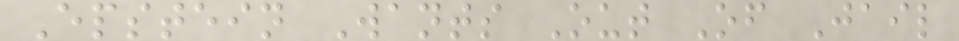Epstein Wants Out Of Jail
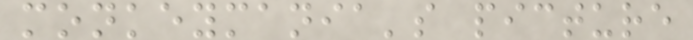monkeymania's picture
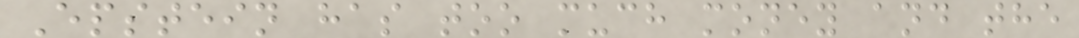Epstein has too much money and the
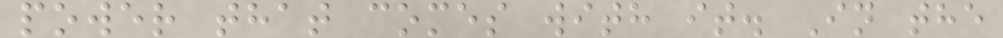power that comes with it. In the
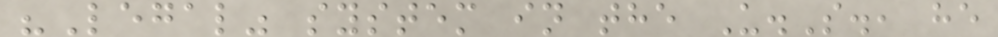"Legal" system in the U.S., he
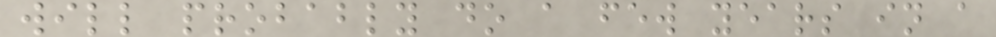will probably do a few years in a
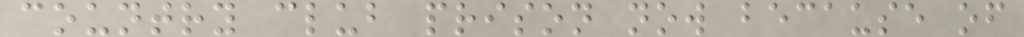country club prison now because of
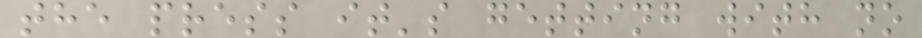the press it's getting with no
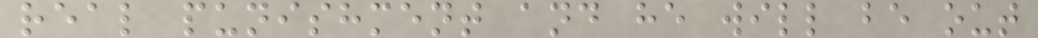real punishment and he will be out
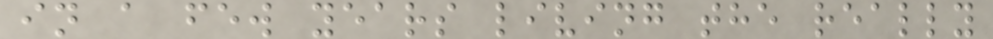in a few years living the really
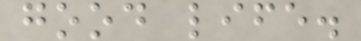good life.
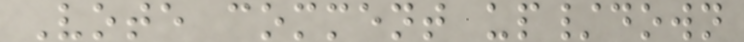Vote comment up/down
